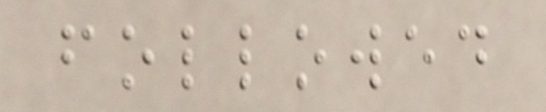followed
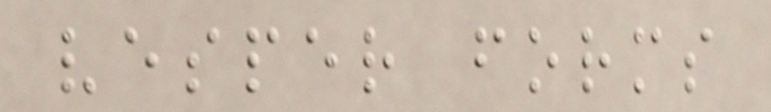vesper forms
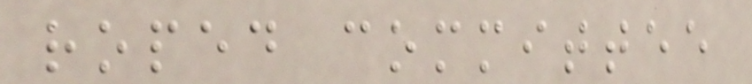roped committee
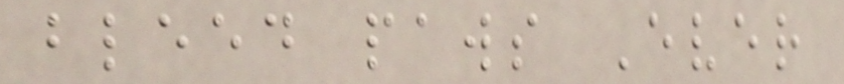bleed paws Ever
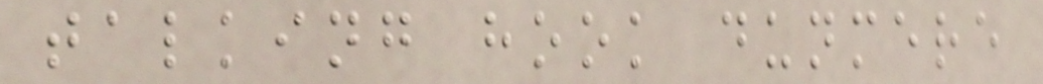talking hook dunmere
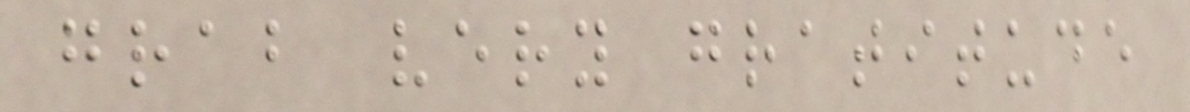grab very gratitude
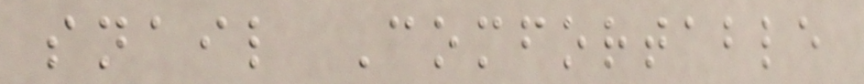snail Comfortable
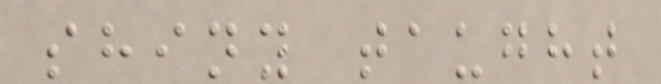shiny taught
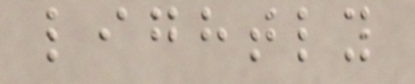lightly
